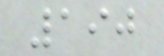190
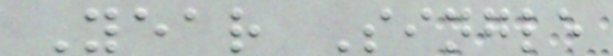Year Single
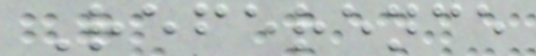Reference
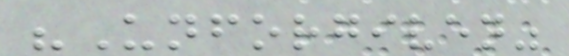"Unforgiven"
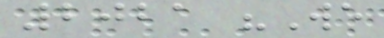2021 "We
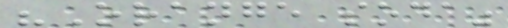"Orange soda"
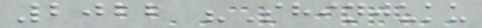2022 "Shinjuku
